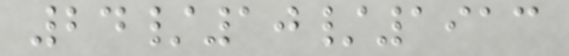24/10/1913
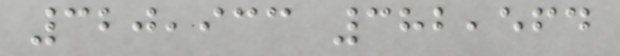320,933 382,564
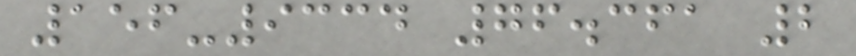156-9334 76.361 2
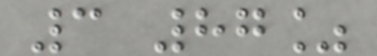3 87%
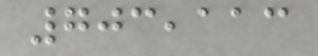703,113
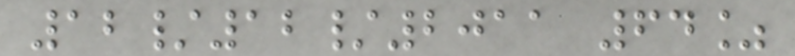12/12/2011 64%
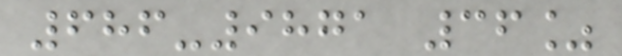686-9871 36%
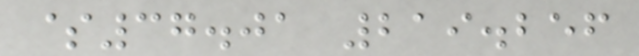$37.01 219.256
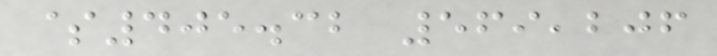$405.32 569,206
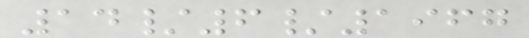14/6/1967
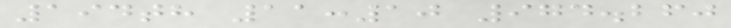194th 11:10 974.260
